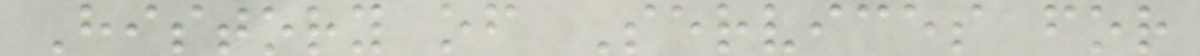History of Services for
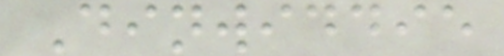Dinwiddie
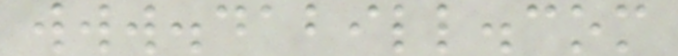www.dabill.com
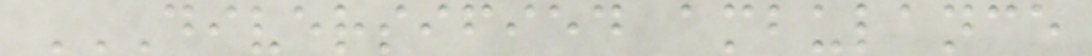DIVERSIFIED AMBULANCE
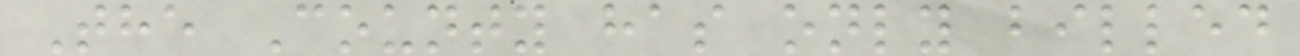The County has only billed
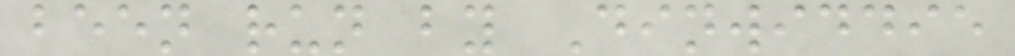been run by Dinwiddie
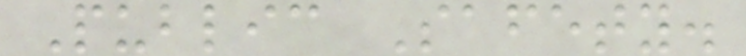Public Safety.
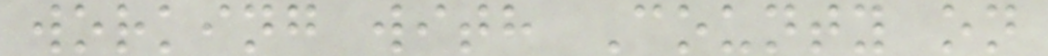working with County on
